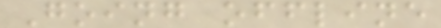Going offline
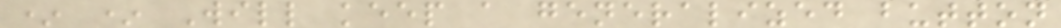* * Will keep a generalized button
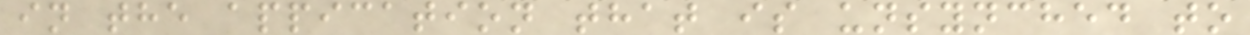in the appication that is unsynched to
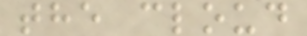the cloud
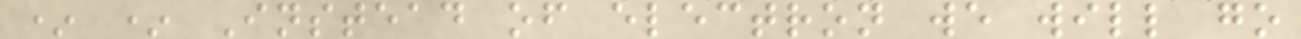* * Instead of electron we will go
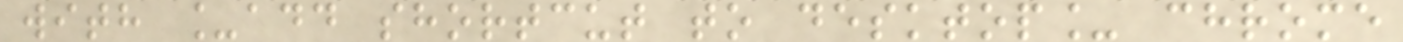with _add shortcut to desktop_ chrome
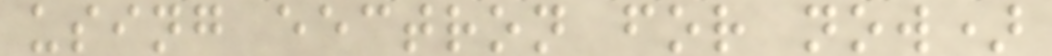using eectron for now)
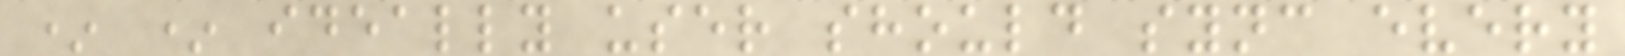* * ideally user should sync every
